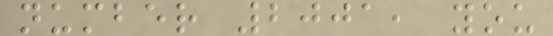number 2001, you
